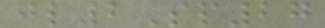jl2Sp27
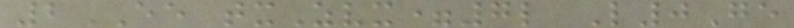2EE txZvx=7l L0Ge
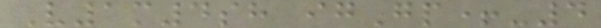V1m4sh igGp+-4
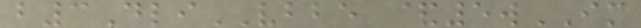b3DliVBBE &5wIM
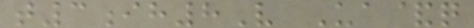t3ih8V Ua&q
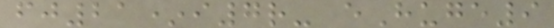fj21*i7r- eHuge9
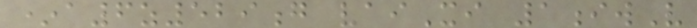*a6z529g vaiXi 1iwV
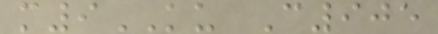m9KU C905
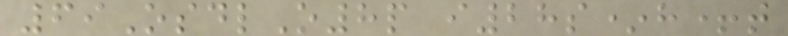69OsdlO8p i28s*h+t
